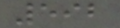592
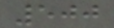500
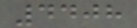4408
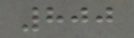800
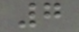7
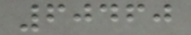60460
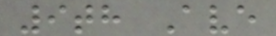9th Ave
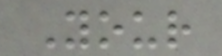Your
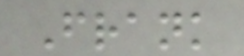Frank
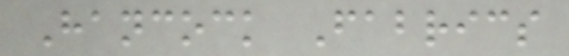Hancock Fabrics
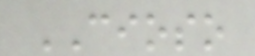CIOSO
